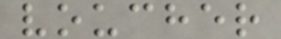voucher
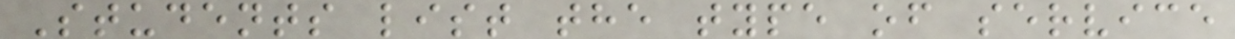Students list the type of service
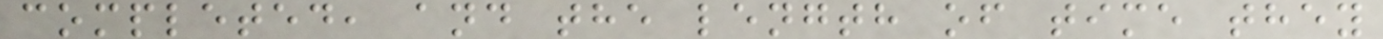completed, and the length of time they
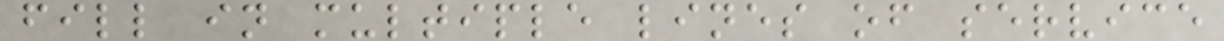fill in multiple lines of service
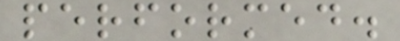performed.
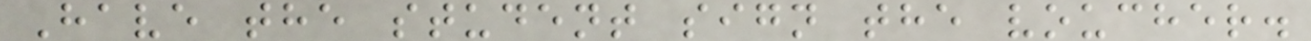Have the student sign the voucher.
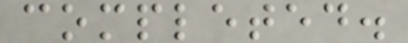completed.
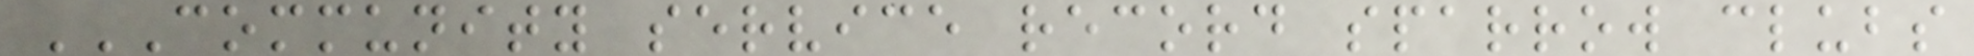COMMUNITY SERVICE RECORD SPARROW CLUBS
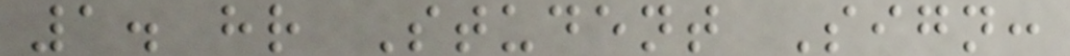1. hr Student Sign:
